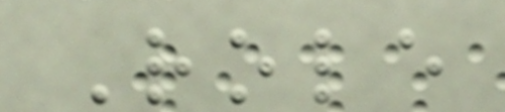Role
